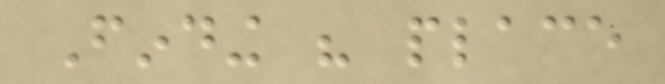Finding his place
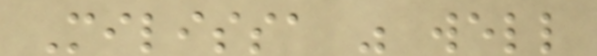Milissa was well
